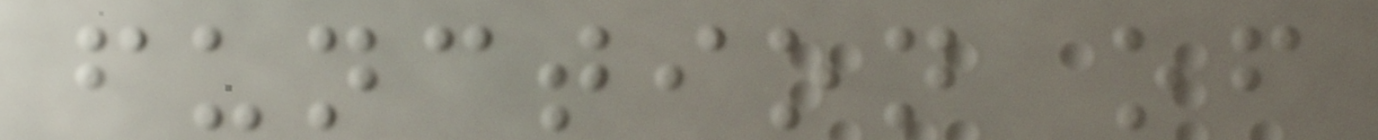function of
